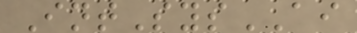IntSysAI
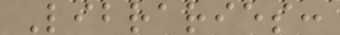Libraries:
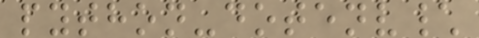python-dotenv\
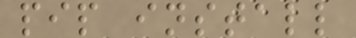pip install
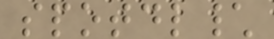spotdl\
